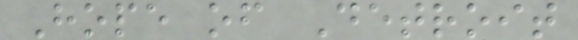Hope of Detroit
